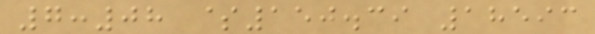7:08 $150.39 18593
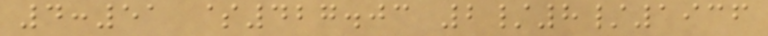4:51 $427.03 2/8/1936
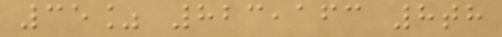35% 823,163 8th
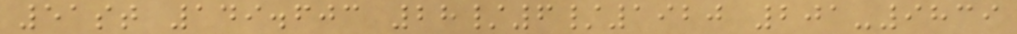51st 149.603 28/6/1920 201-9839
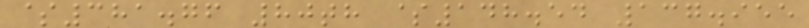$381.76 80th $148.54 137.955
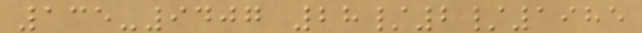135-9407 28/2/1985
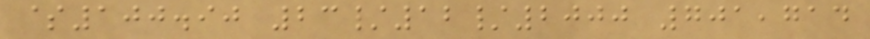$100.90 23/12/2000 701,714
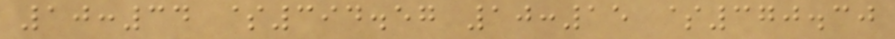10:34 $394.57 10:15 $370.30
